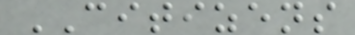CITIZENS
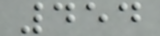454
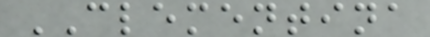CLEMENTINA
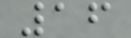16
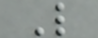L
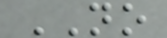NO
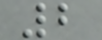2
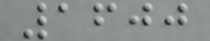1600
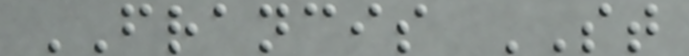FRANCIS ST
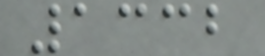1332
